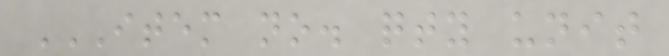ITEM NO. QTY UNIT
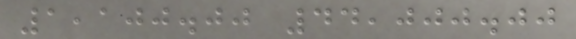1,100.00 44,000.00
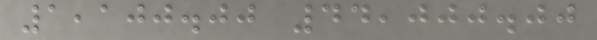1,100.00 44,000.00
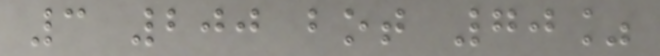3 200 bot 70%
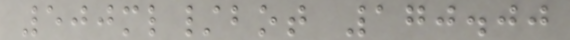500ml/bot 170.00
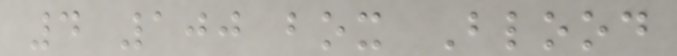4 100 box Blood
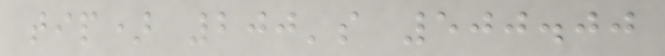tip) 200's 500.00
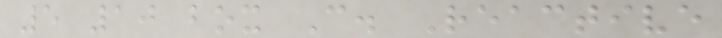5 10 box C. Reactive
